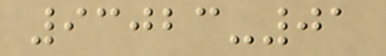93023-01
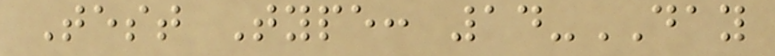Test Type: 14-DAY
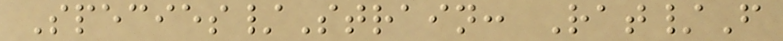Species/Strain: Rat/F
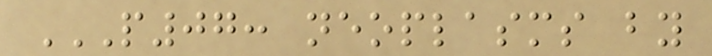P07: NEOPLASMS BY
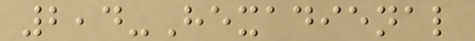2,4-Hexadienal
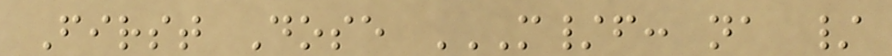First Dose M/F: NA /
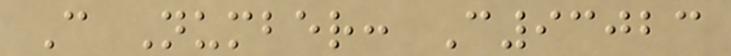C Number: C93023
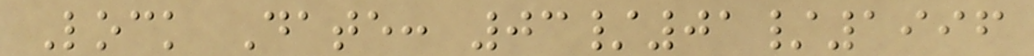Lock Date: 03/01/1996
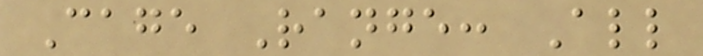Cage Range: All
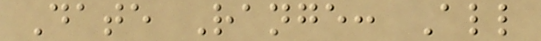Date Range: All
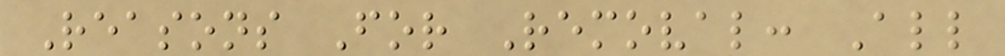Reasons For Removal: All
